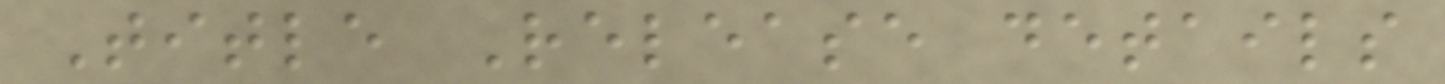Title Release details
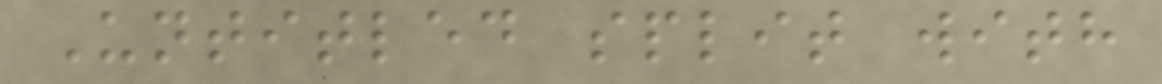Untitled split with
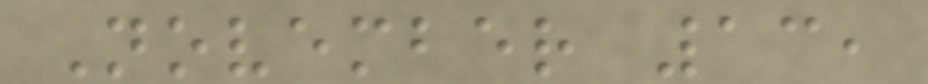November 13,
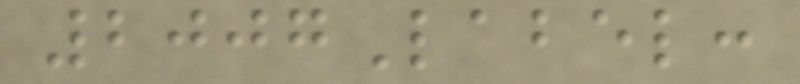2007Label:
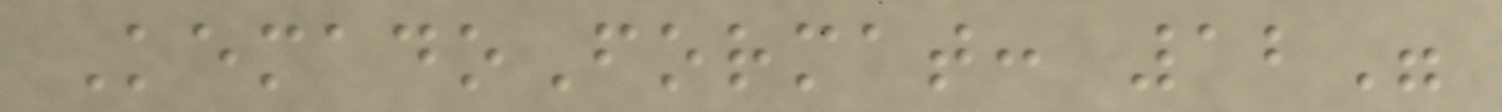KemadoFormat: 12"
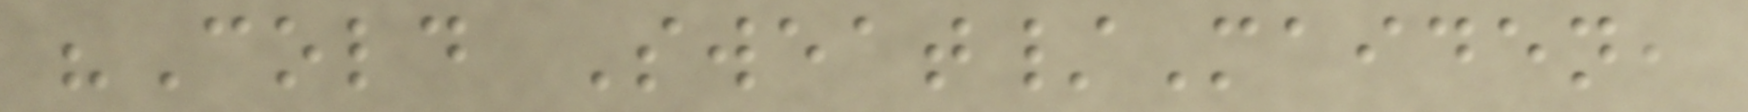"Cold Sweat/Maiden,
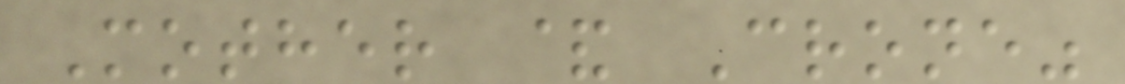Mother & Crone"
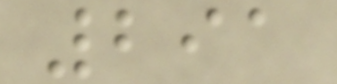291
